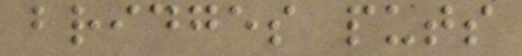bridges puts
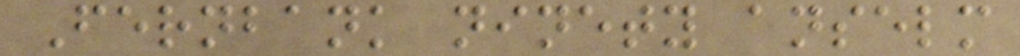Fernbank ninety anselm
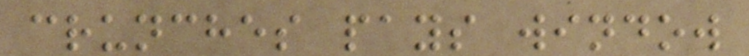crunches pays window
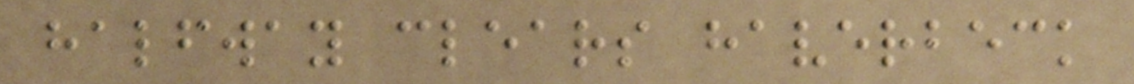halfway clears haverbeck
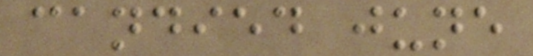candied june
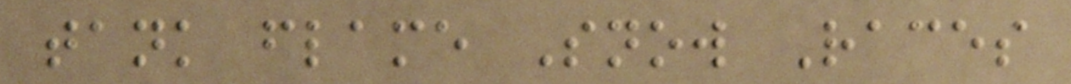tank flame Snow Races
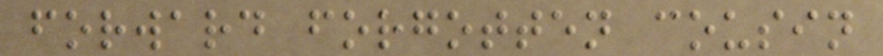forward forgotten cousin
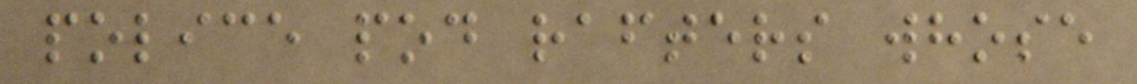police pod rafters whose
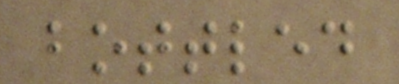bottled
